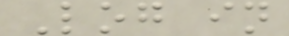Log in
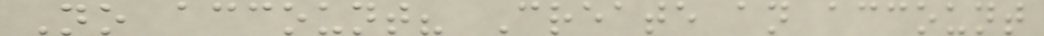No account? Create an account
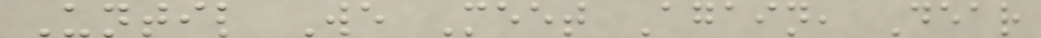Until We Meet Again, Dear
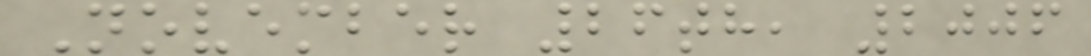November 26th, 2006
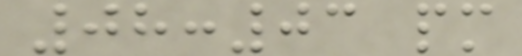08:03 pm
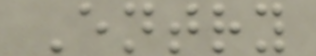Entry
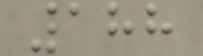188
